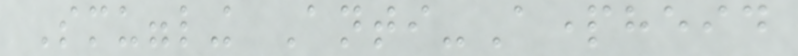Smuggling Anti-Apartheid
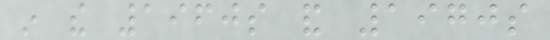in the 1960s and 1970s
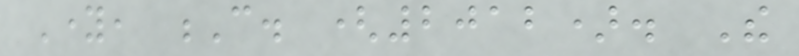Young, C. (2012). The
